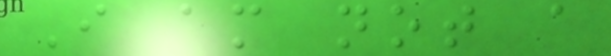I am not a
